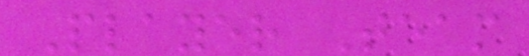Player Team
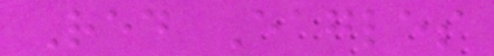Red Eagles
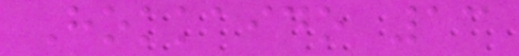Hokkaido 13
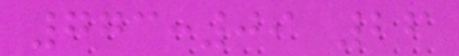773:09 26
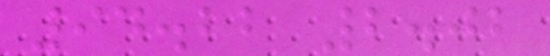94.22 2.02
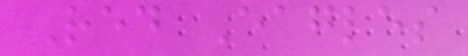Red Eagles
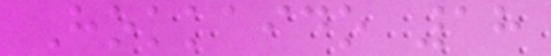Hokkaido 18
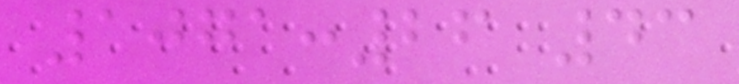1071:26 43
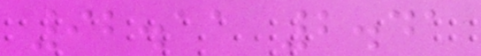92.11 2.41
